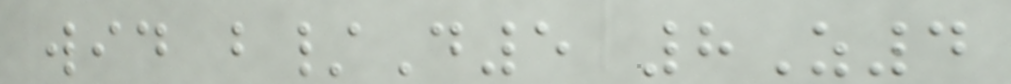wid b/D5 8Z4
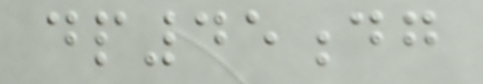dp45dg
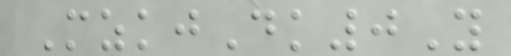MzkjDk0Y
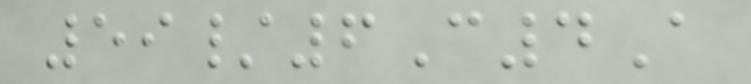59/6C4A
